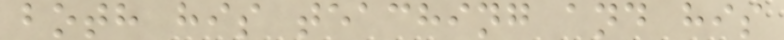both his teaching and his
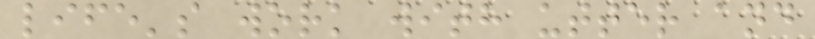life's work with utter and
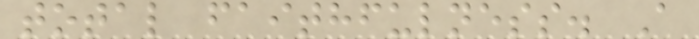total faithfulness. A
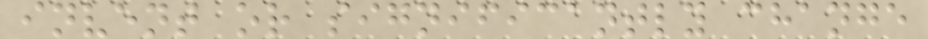invent or significantly change
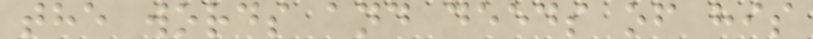the words and deeds of his
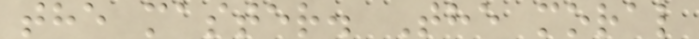the master. The moral
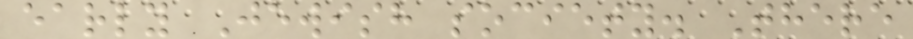early Jewish society. There
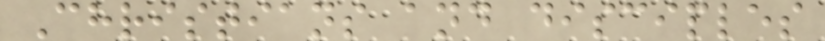Christians and disciples
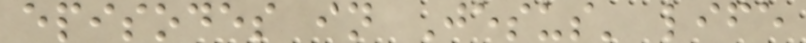episodes in Jesus' life
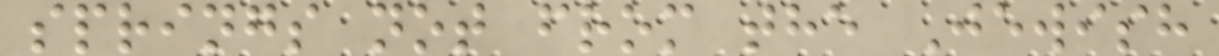springs not from the Jewish
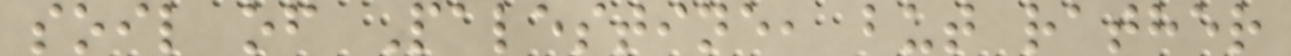soil of Palestine, but rather
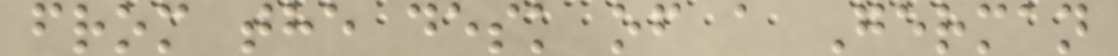from the desk of a German
